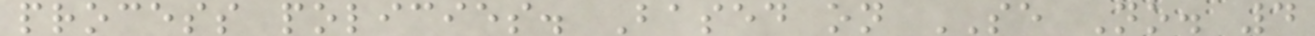process policies. Based on SE No. 4
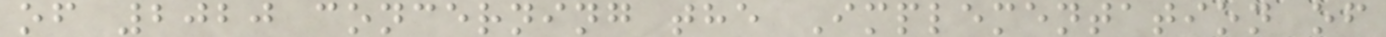of 2020 concerning the Implementation of
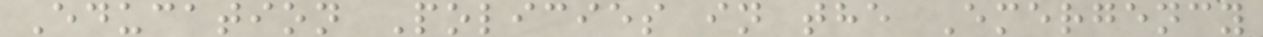Education Policies in the Emergency
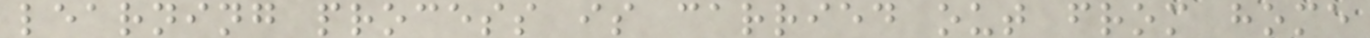learning process is carried out from home
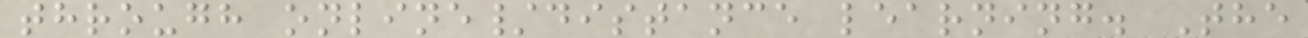through online/distance learning. The
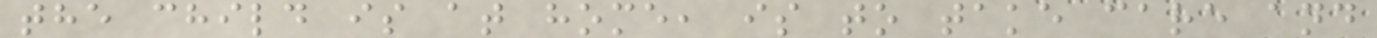the child is at home, is to take care and
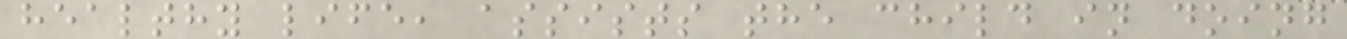healthy life, assists the child in doing
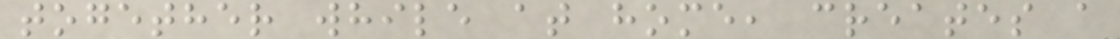together while at home, creates a
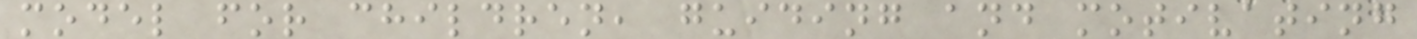model for children, guiding and motivating
